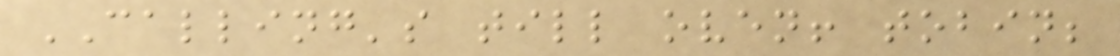CALLING's till oven! tobin;
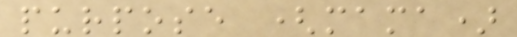purpose (mama)
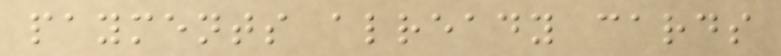payments already cards
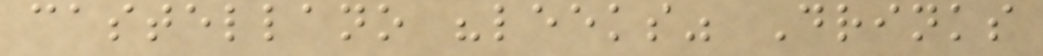castellano "leeks" Drinks
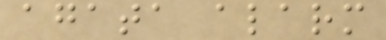agata alarm
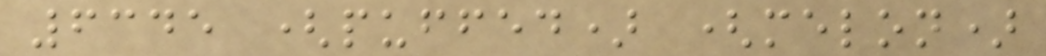6345 (puffed) (melon)
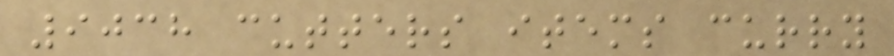9038 cutters items curry
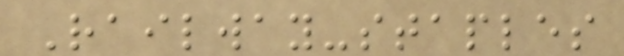Railway-staples
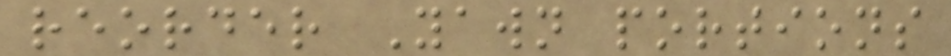reorder Yawn portions
